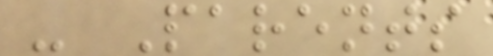- Parents
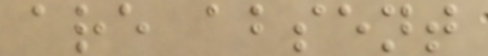are absent
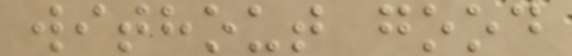without good
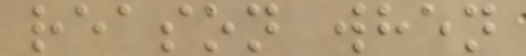reason when
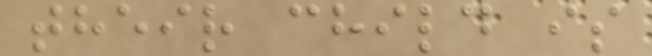their child is
